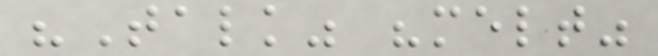"Talk" "melt"
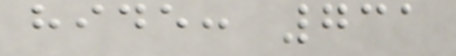hide: 731
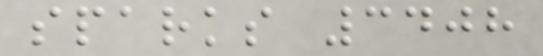sparks 3408
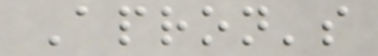Apron's
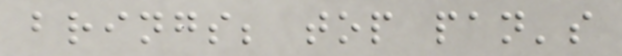brings; top pan's
